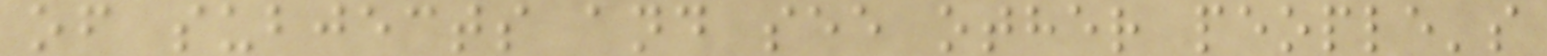of subjects and see other people's
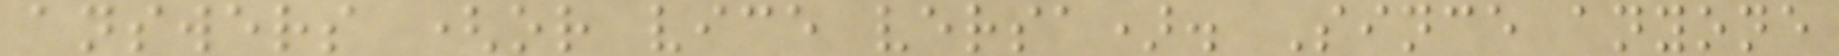answers (or vice versa). Since anyone
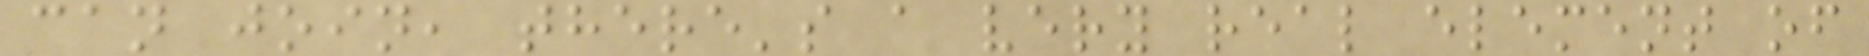can join, there's a very real element of
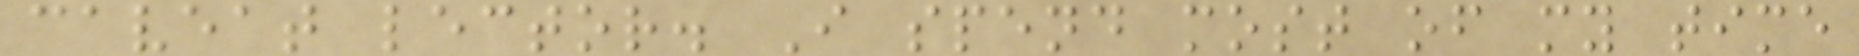caveat lector. I spend most of my time
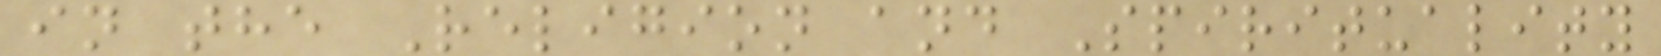in the Religion and Spirituality
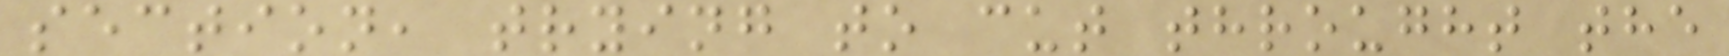section, trying to cut throught the
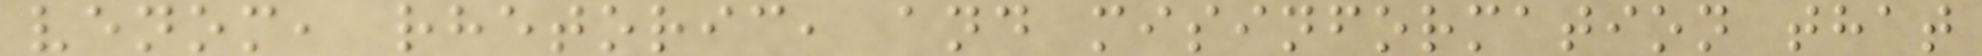venom, rhetoric, and misinformation that
